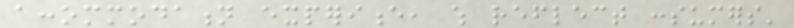accommodation experience, which reflect consumers'
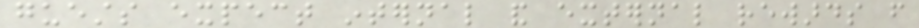guests expect internal and external rewards from
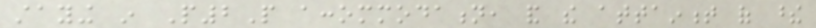staying in P2P accommodation, and the attainment of these
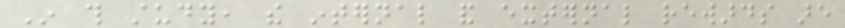In this study, the internal and external rewards are
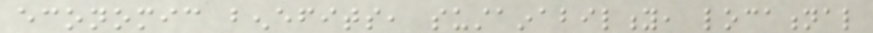economic benefits, sustainability, locational
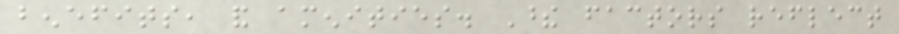benefits, and amenities. These factors reflect
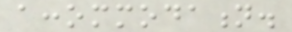accommodation.
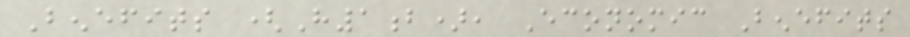Benefits (H1b), Economic Benefits
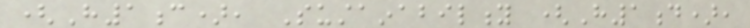(H1c), Sustainability (H1d),
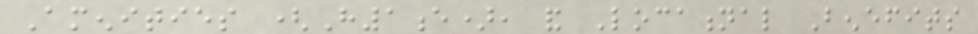Amenities (H1e), and Locational Benefits
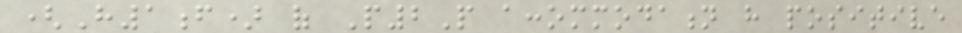(H1f) of P2P accommodation have positive
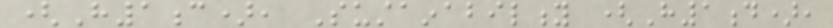(H1c), Sustainability (H1d),
